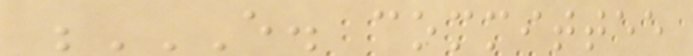E. COMMITTEE
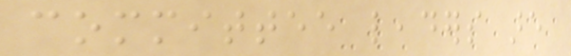committee leaders are
